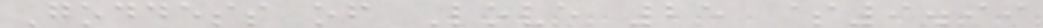Goddess of Love 25 $9.99
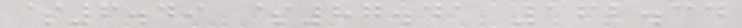$6.49 $87.41 162.34
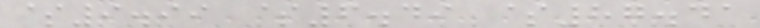$9.99 $6.49 $87.41
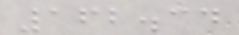162.34
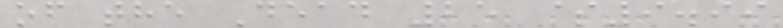of the Dead 25 $9.99
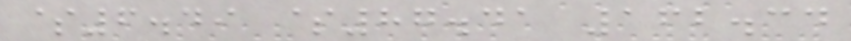$6.49 $87.41 162.34
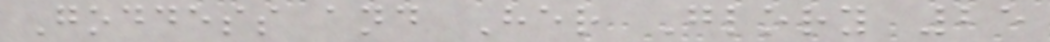Goddess and Her Glory 25
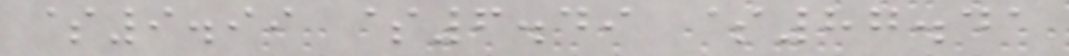$9.99 $6.49 $87.41
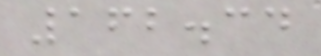162.34
